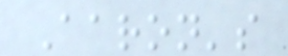Aaron's
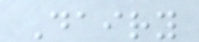Dairy
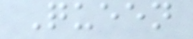Queen
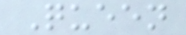Queen
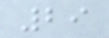29
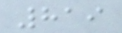819
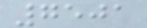7501
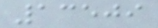13509
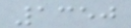1350
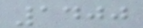1400
